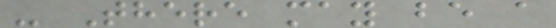- There may be a
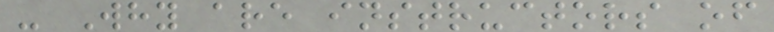- Why are instructors of
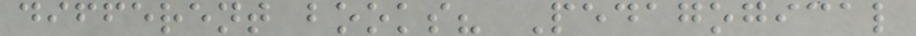different books? Pedagogical
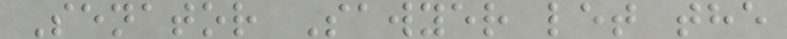Senator Sawyer let the
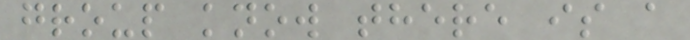group know there is a
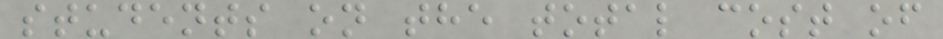students on the total cost of
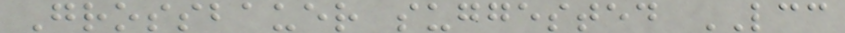Grossbauer suggested LCC
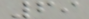69
